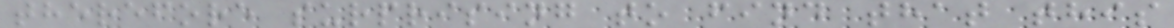therefore surprising to find that this
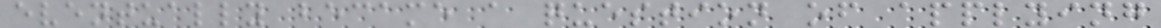eventually became a question of applying
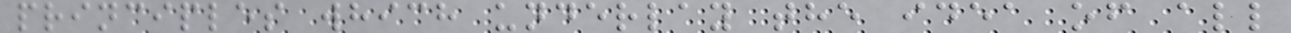principles which underlay the idea of all
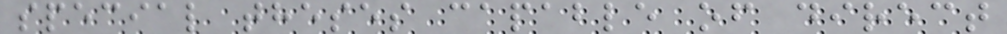special theses capable of direct
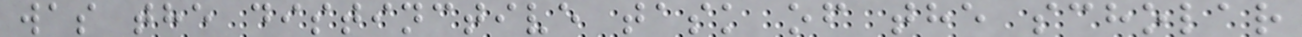was the distinctive task of the scholar
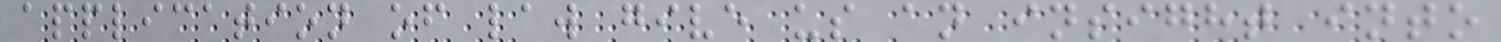application of law give us an insight into
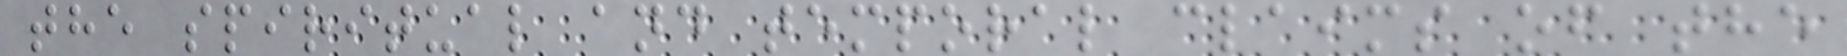the spiritual and temporal claims of the
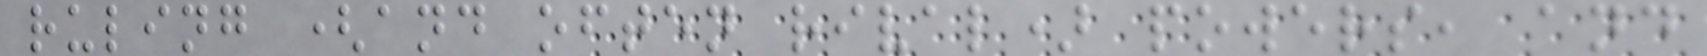ruling (and often rival) powers, and
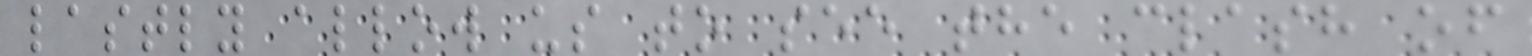lastly allow us to see the clash of
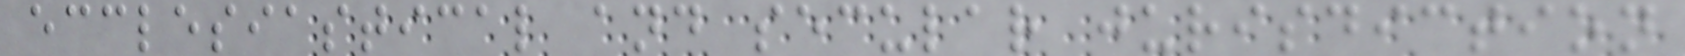ecclesiastical and secular jurisdiction
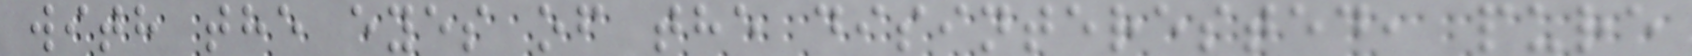with the eyes of the disinterested, pure
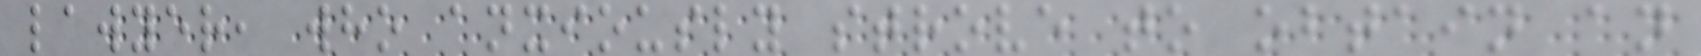lawyer, who anxiously strove to obtain an
